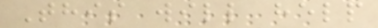This will help
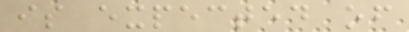is expected of
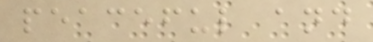peaceful and
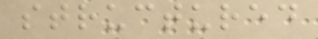structured
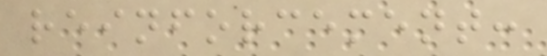reinforcement:
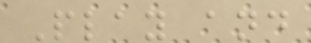Play and
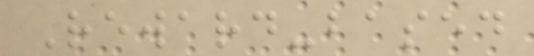Reward-based
